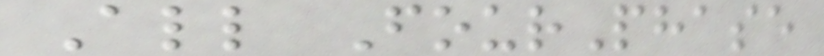All FourPhase
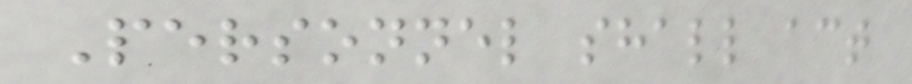Personnel shall act
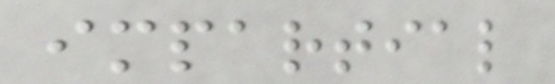impartial
